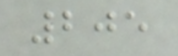205
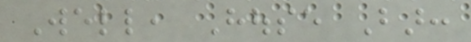Well, House Bar:
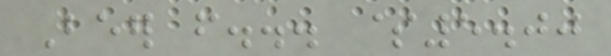Beer from... $5.00
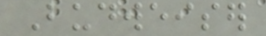Budweiser
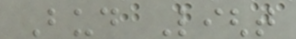Bud Light
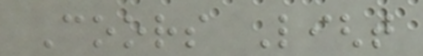Coors Light
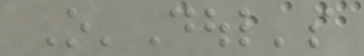O'Doul's
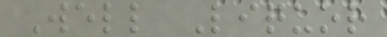Well Liquor
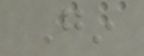Gin
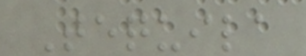Tequila
